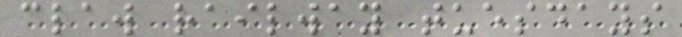claw railway tuesdays
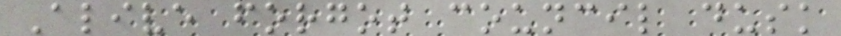Alive forgot council dusk
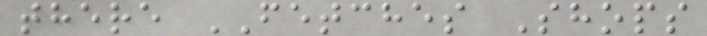there FETCHES Shops
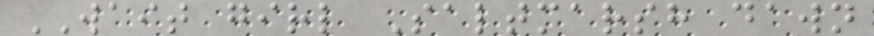WAIT girl Saltmarsh dawn
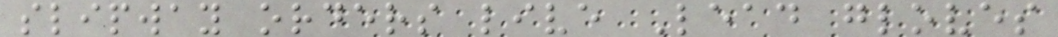slipway orders live Lead gloves
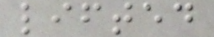lifted
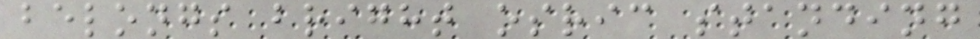belongs bright osric standing
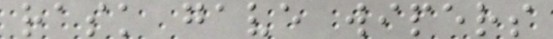rask gave wipers
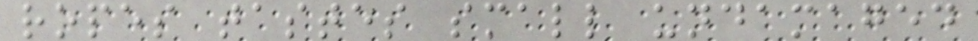ropes tastes small undamaged
